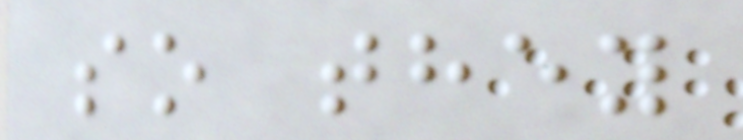so they
